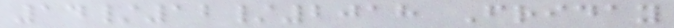14/12/2018 Friday
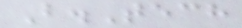B.Tech
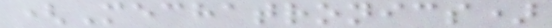(Mechatronics)
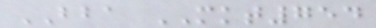BBA MKT754
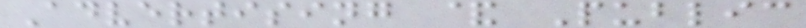Advertising & Public
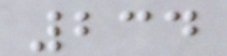234
